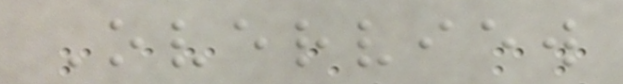Overview
